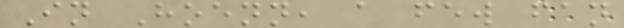In Hoenn, a few fan
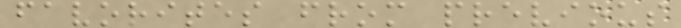favorites from previous
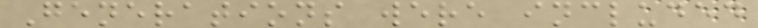Generations were included
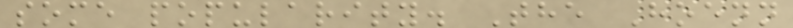some popularity. The Hoenn
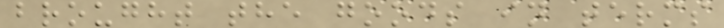brought the goods in terms
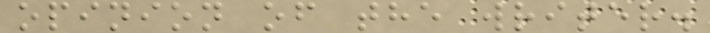opinion of the writer.
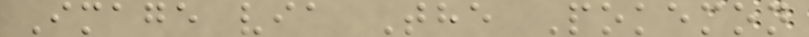Image via The Pokemon
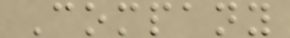Company
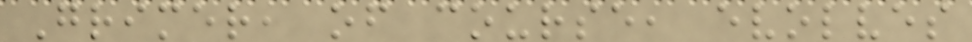Grimer, of course, evolves
